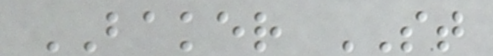BAKER ST
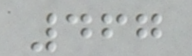467
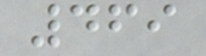469
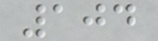104
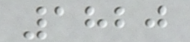1820
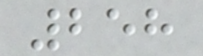258
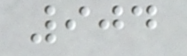904
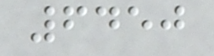6450
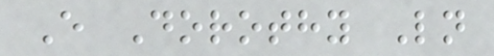E Dorothy Ln
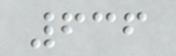636
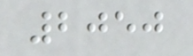2050
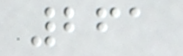261
